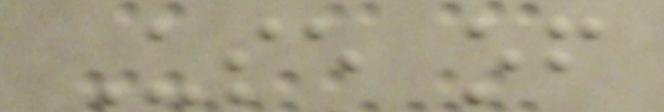Use of
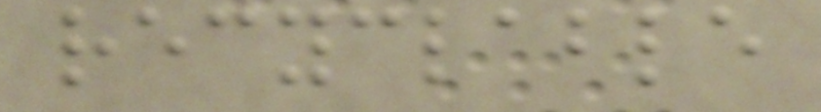recyclable
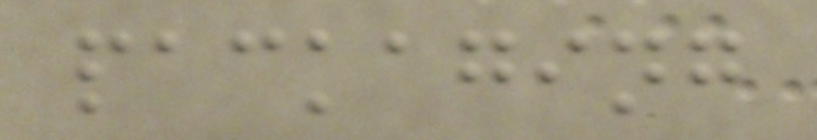packaging
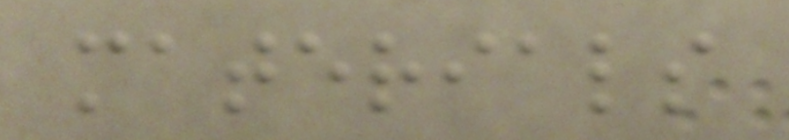materials
